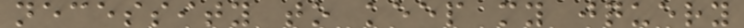necessity to keep my jquery
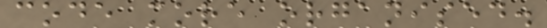code more organised.
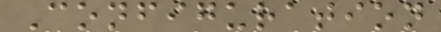Configuration
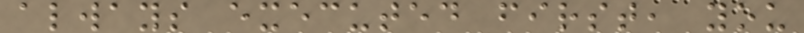always executed first, you
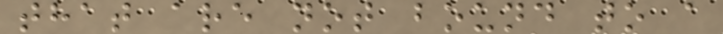that are not bound to a
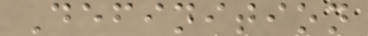Definition
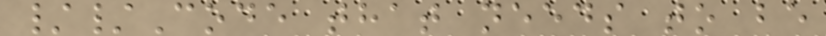//Code that needs to be
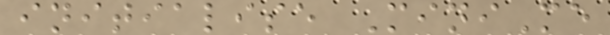initialise MiniMe
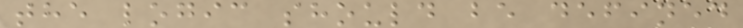the logic should be defined
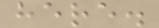here.
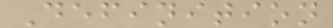Definition
